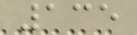135
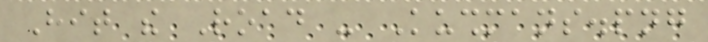Hit the Road - Kushmans.png
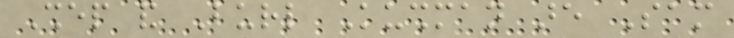Shep and Burl Kushman are Sam
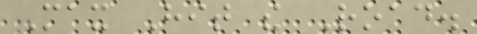Max Hit the Road.
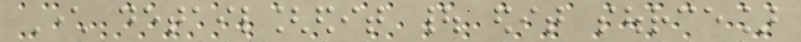Character detail[edit | edit source]
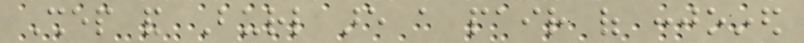Shep and Burl are a pair of conjoined
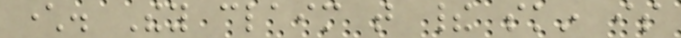character. They claim that their skin is
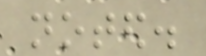noted.
